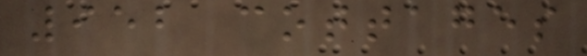952 cottages
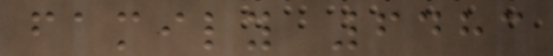family 6483
